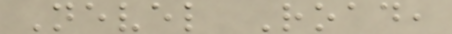Nevel Road,
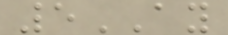5AY
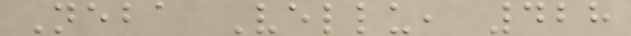Neba Vellu, 428
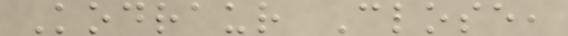Kodraur Close,
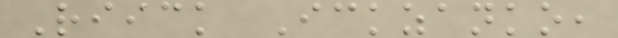Riick Ickzanko,
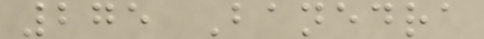275 Banedra
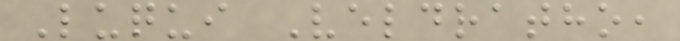Luqui Veldratho,
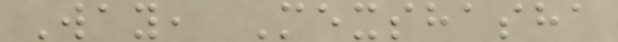Way, Mexshasha
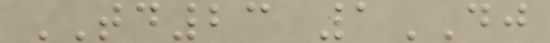TD23 1DJ
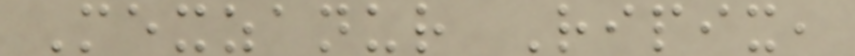Mexzanur Ripix,
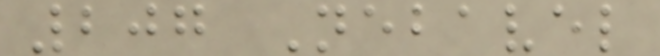207 Nebavel
